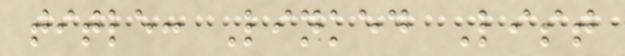title: Linked List
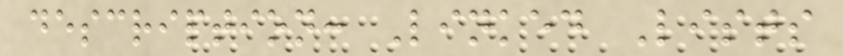description: Linked Lists
